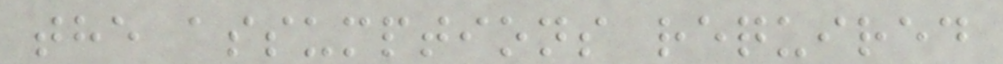the assumptions required
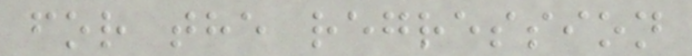for the regression
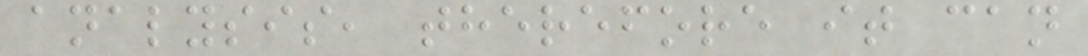analysis, therefore it can
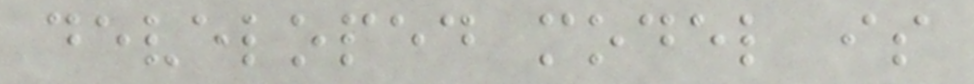developed model is
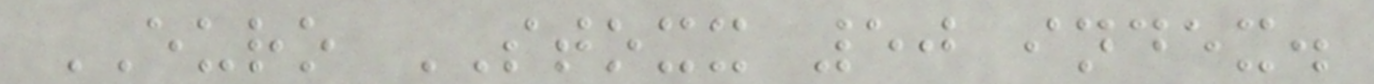EURO STOXX 50 index.
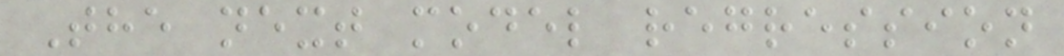The next model regression
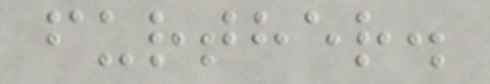further.
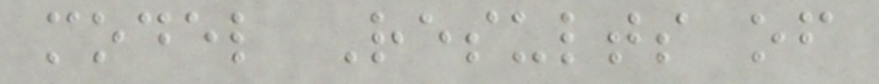model Results of
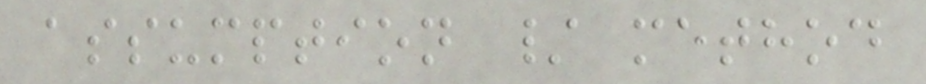assumption / method
